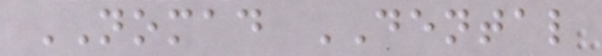NOMAD DENTAL
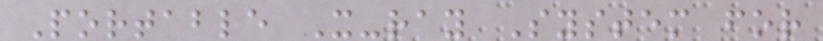Portable X-ray System for
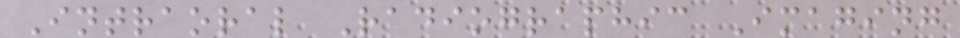Intraoral Radiographic Imaging
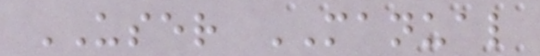USER MANUAL
